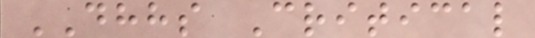DHHS Critical
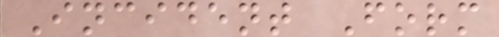Incident Form
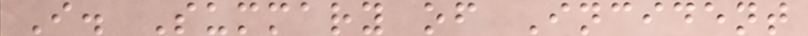I. Summary of Incident
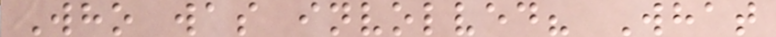Who was involved? What
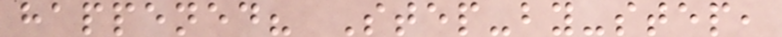happened? Step-by-step,
